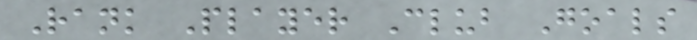Rank Player Club Goals
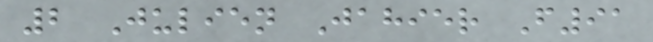2 Julien Jahier F91
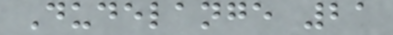Dudelange 21
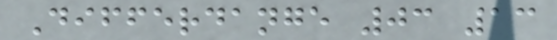Differdange 03 13
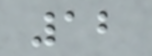12
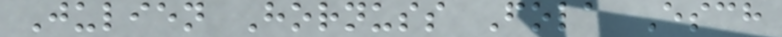Julien Hornuss Fola Esch
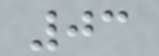03
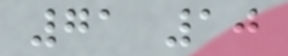71 10
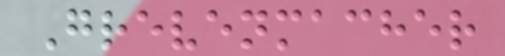Grevenmacher
